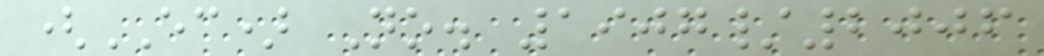(EC) No. 1907/2006
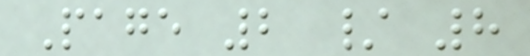Page 2 / 8
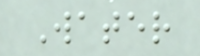Water
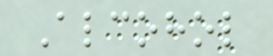Alcohol
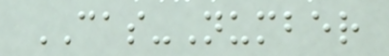CAS-Number
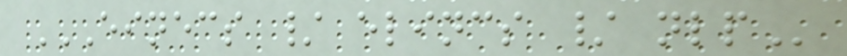EINECS / ELINCS / NLP
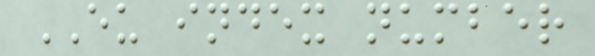EU index number
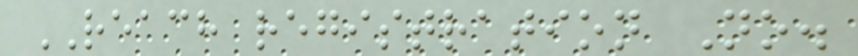REACH registration No.
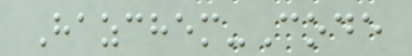Hazchem-Code
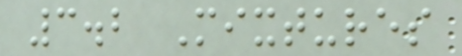3.2 Mixtures
